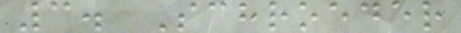3. Schroeder
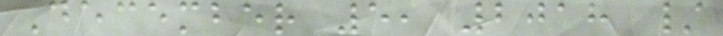December 5, 2018 /
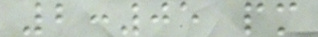2:05 pm
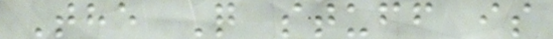The Q stuff is
